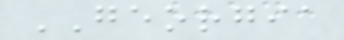GEORGIA
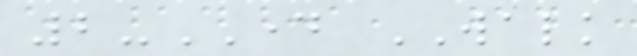2-DAY WALK
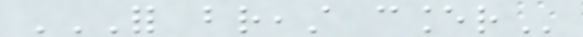FOR BREAST CANCER
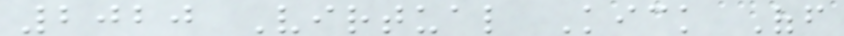2020 Virtual Kick Off
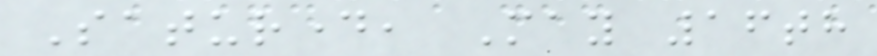Saturday, May 16th
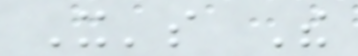It's The
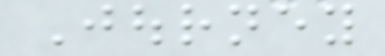Journey
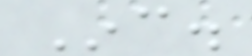Inc.
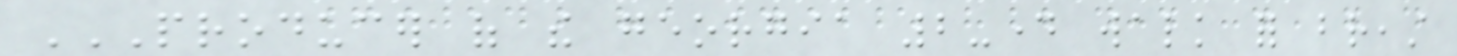PRODUCER OF THE GEORGIA 2-DAY WALK FOR BREAST
